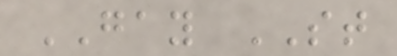GAY ST
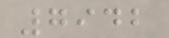7942
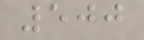500
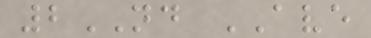2ND AVE
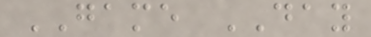GAME DAY
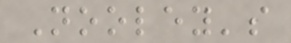Nooley's
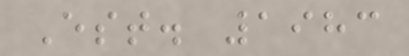Est. 1983
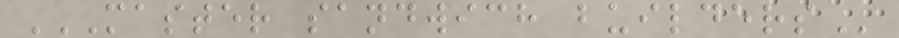MASTER SANDWICH BUILDERS
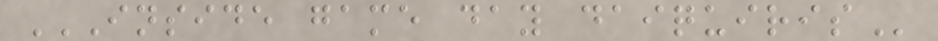INSIDE GAME DAY DAIQUIRIS
